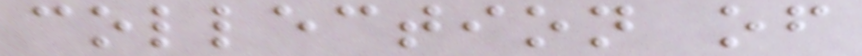collection of
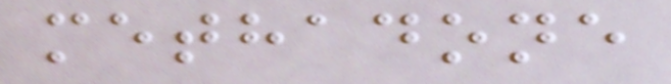methadone
